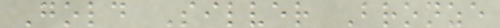Gold Silver Bronze
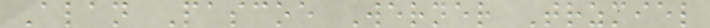Alan Pascoe Werner Trzmiel
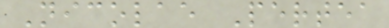Nicolae Pertea
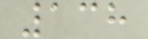138
